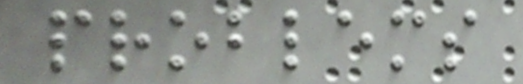problems
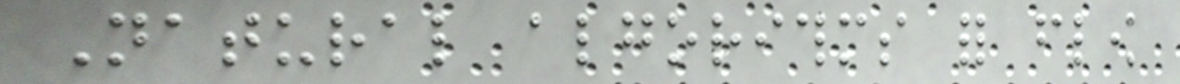Natural algorithms for flow
